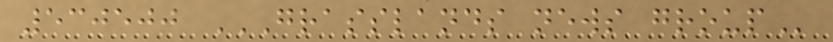530500 GRASSLANDS NEWS GROUP
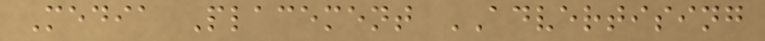Media Placement ADVERTISING
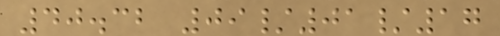40.32 09/01/17
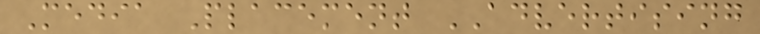Media Placement ADVERTISING
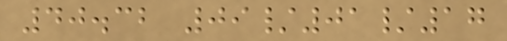40.32 09/01/17
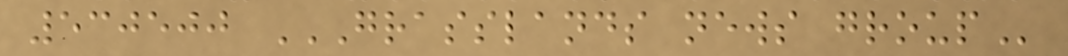530500 GRASSLANDS NEWS GROUP
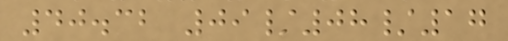40.32 09/08/17
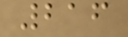216
